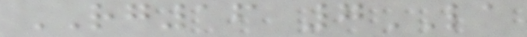RG16 7LA
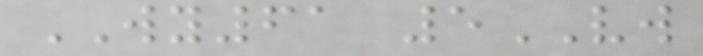WY61 5VW
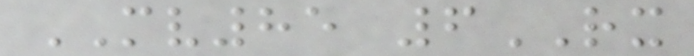MV85 6RX
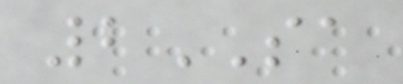2SA
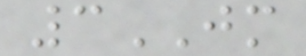3JM
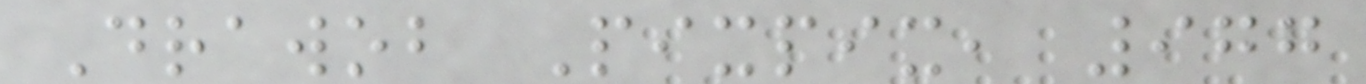Drawob Pixpix, 977
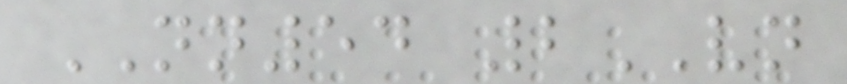NN54 2VN
